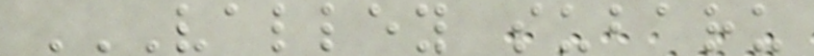VALLEY SUBARU
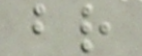br
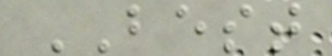BEST
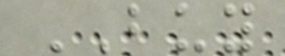BUY
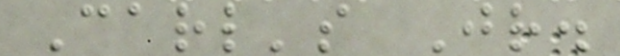Carl's Jr.
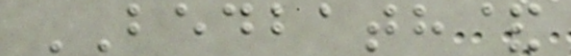BEDBATH&
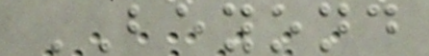BEYOND
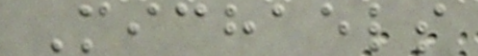Michaels
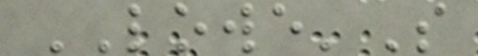LOWE'S
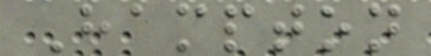Hampton
